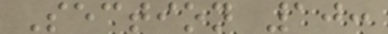Section 10:
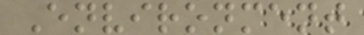Environment
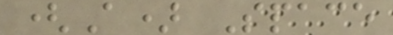(A) Space
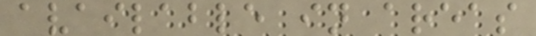available in areas
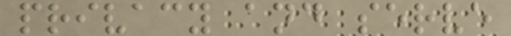privacy and serve
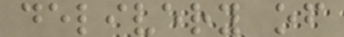delivery of
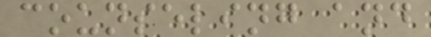counseling and
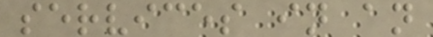services in an
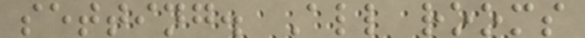setting. All rooms
